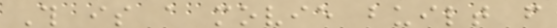This is a movie built from
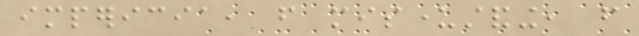impericia, from misunderstanding, from
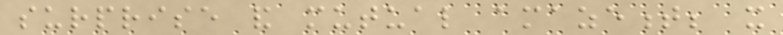surprise and mutual amazement; it
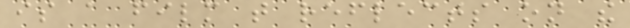is a film that reflects on the
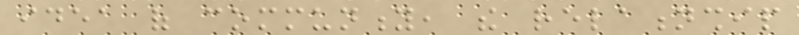idea of community, the relationship
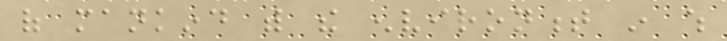of mankind with the environment in which
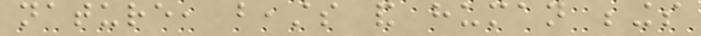nature, beasts and human beings
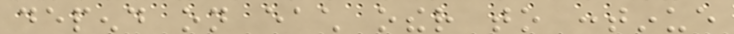depend on each other to continue
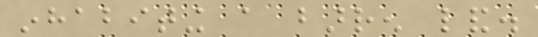inhabiting a barren land.
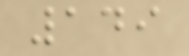149
